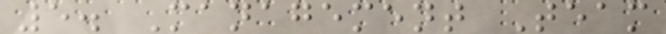5. Management Team
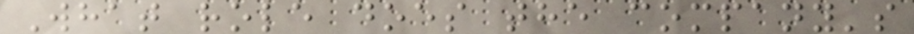What role does the company's
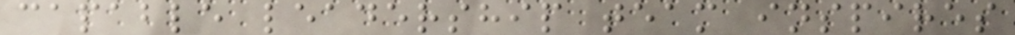capable leadership team inspires
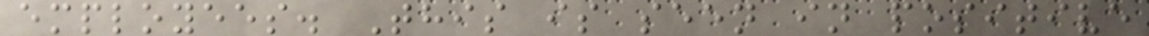employees. This is seen in positive
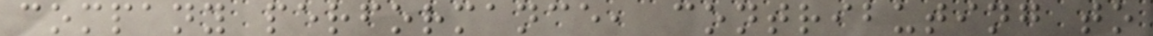company performance, contributing to
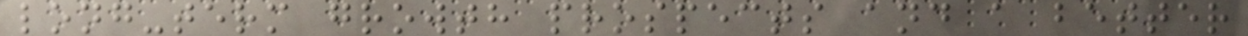long-term growth prospects and a better
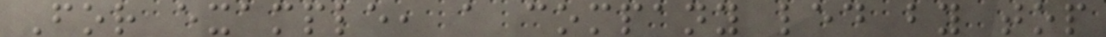For example, a company led by top
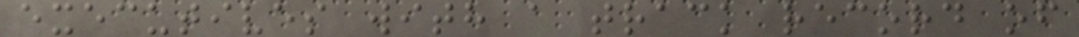executives with a track record of
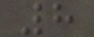8
